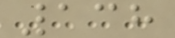138
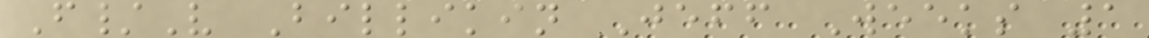F/V Billikin Jeff Weeks 1
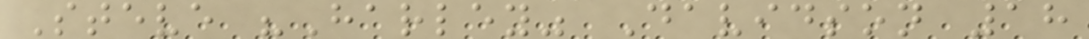Steve "Harley" Davidson 18
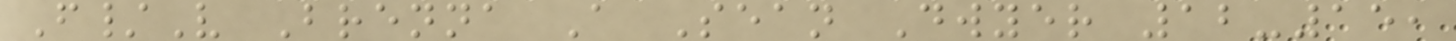F/V Brenna A Sean Dwyer 12-15,
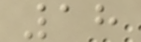18
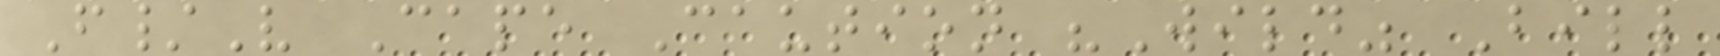F/V Cape Caution "Wild" Bill
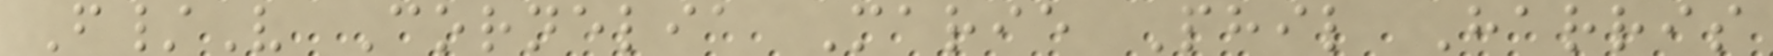F/V Cornelia Marie Phil Harris
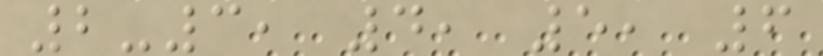2-3, 4, 5, 6
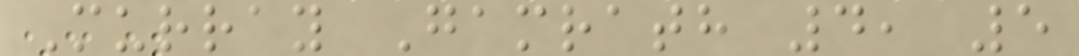Murray Gamrath 4, 5
